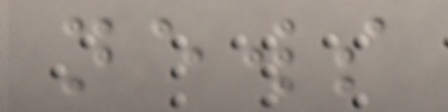news
